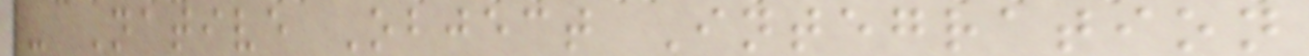- Native Object Integration
